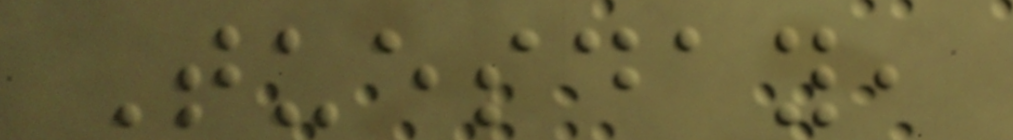Tuesday,
